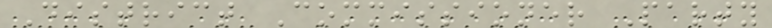District Commissioner Party
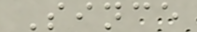Since
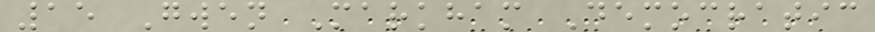15 Gwen Markham Democratic
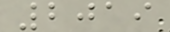2019
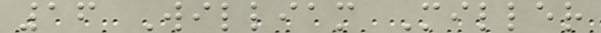16 William Miller
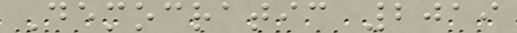Democratic 2019
